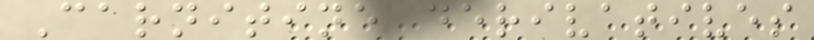Carnitine derivatives
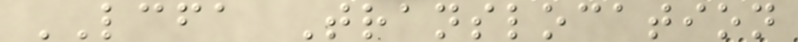LCFA Translocation
